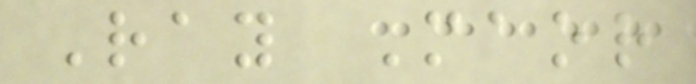Ray Maor
